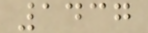1437
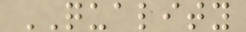QUALITY
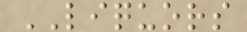LIQUORS
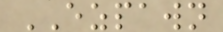EZPAWN
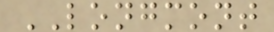LONGMONT
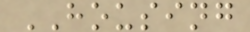HOUSING
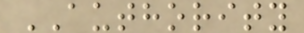AUTHORITY
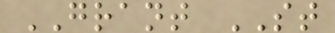GRANT ST
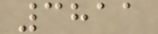3811
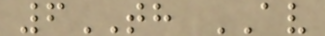6TH AV
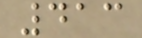413
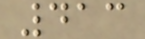413
